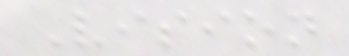Vision
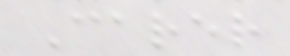Carer
